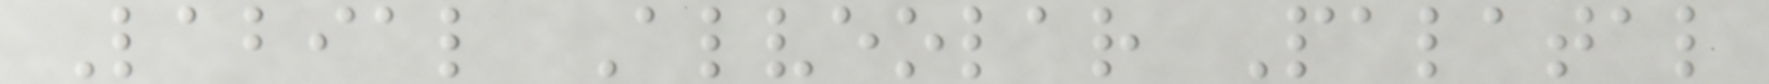Labial Alveolar Palatal
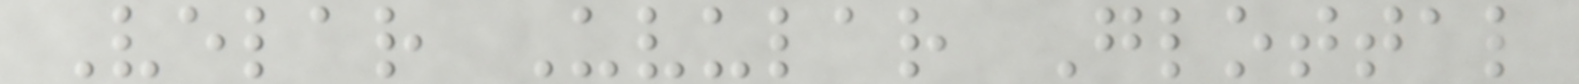Velar Uvular Glottal
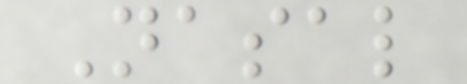Nasal
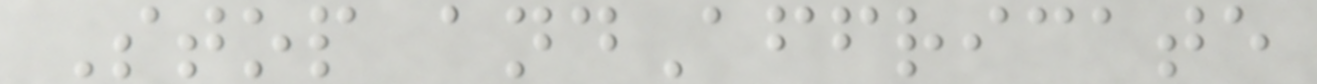Stop andAffricate
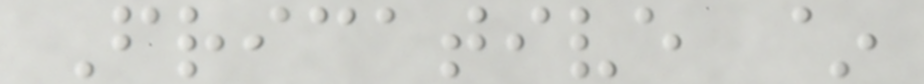Fricative ~
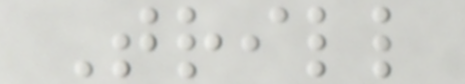Trill
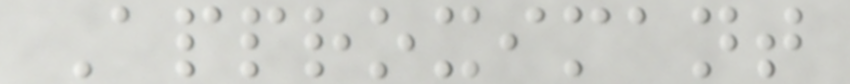Approximant
